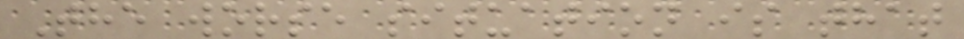The worse situation is that
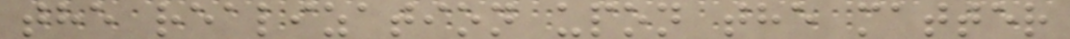the realization upon the matter
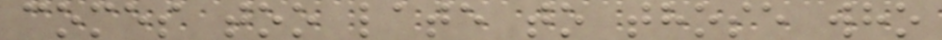comes too late to those who
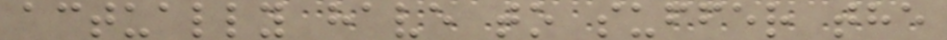actually have to suffer the
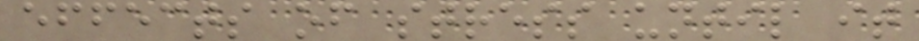effects of stress until it
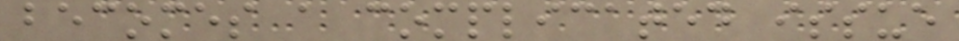becomes a complicated issue
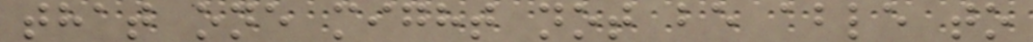that one might not be able to
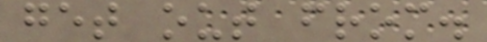get out from.
